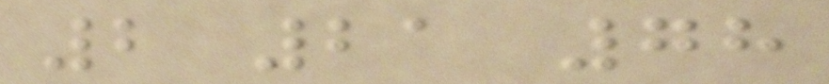2 21 78
